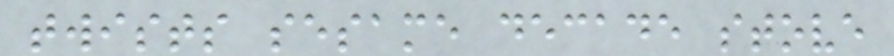twists sesame decade stove
